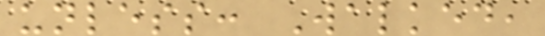unless: Walked,
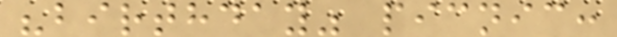"birthday" picnic:
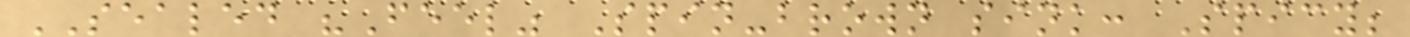SEALED "Feel" Spin-brown sink: Spicy;
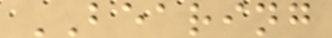BEARING
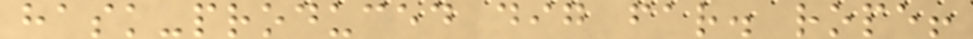hask-produced dig far. rope!
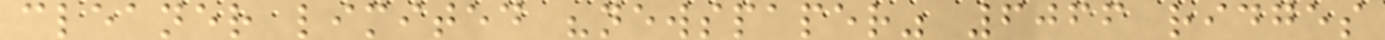cleaner limited "newspaper" 6066 ridges
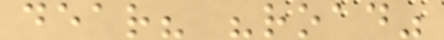dear? "road"
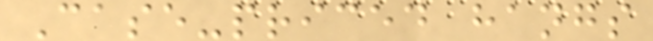Case-priced hangs
